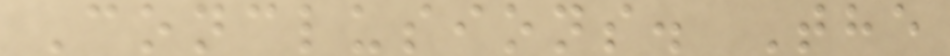Conclusions. The
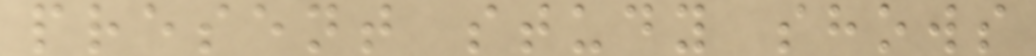present study shows
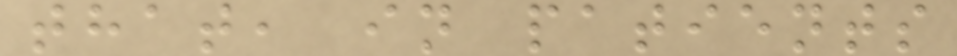that, in patients
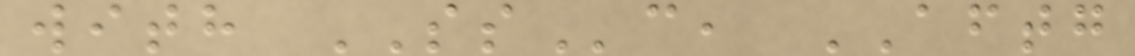with SSc, AFTG
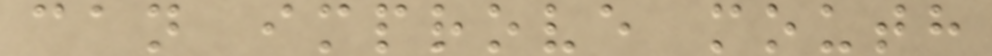can improve mouth
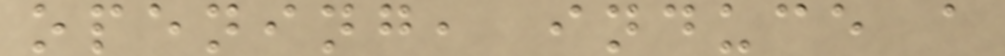opening, induce a
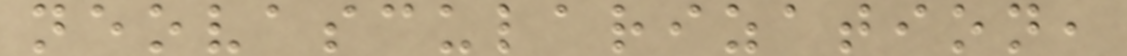neovascularization,
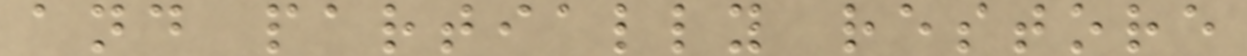and partially restore
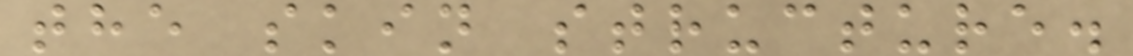the skin structure.
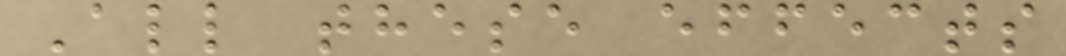All these effects
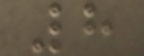8
